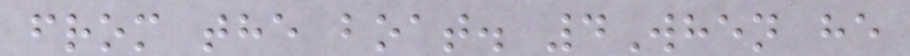from the boat. 4When he
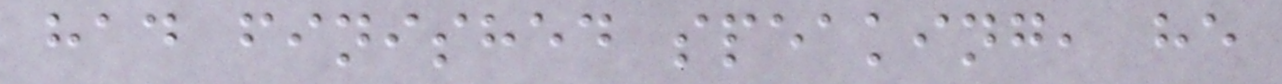had finished speaking, he
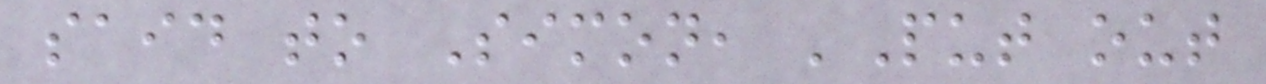said to Simon, 'Put out
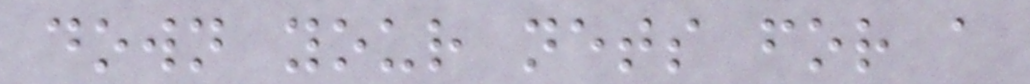down your nets for a
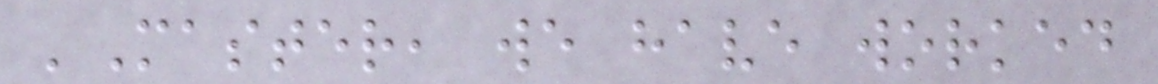'Master, we have worked
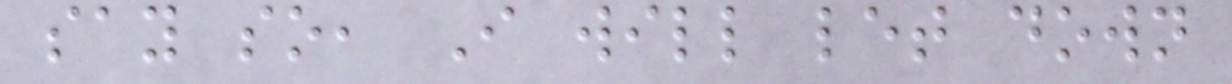say so, I will let down
